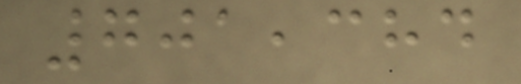701,384
